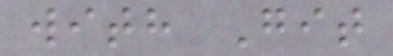with Git
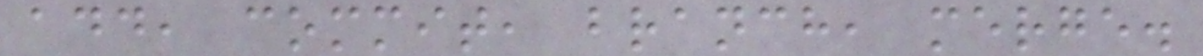add, commit, branch, merge.
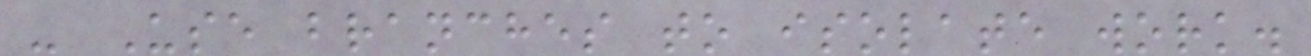- Use branches to isolate work.
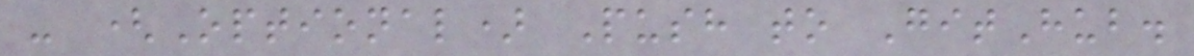- (Optional) Push to GitHub.
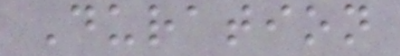Duration
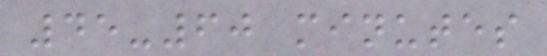45-60 minutes
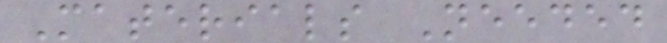Materials Needed
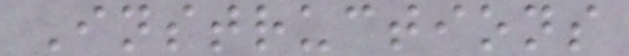Instructions
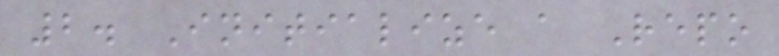2. Initialize a Repo
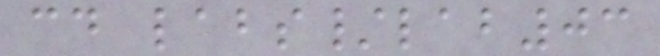cd labs/lab03
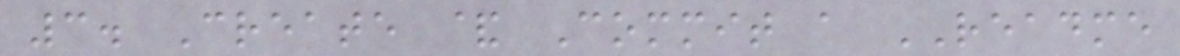3. Create & Commit a README
